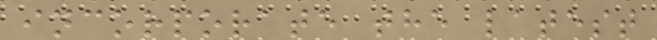incorporate the latest
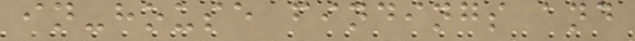in-house findings and
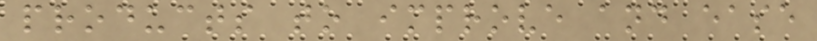products to improve and ease
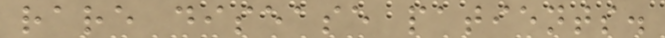rare disease patients.
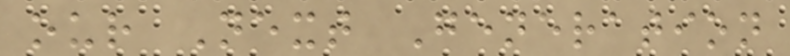our Next Generation
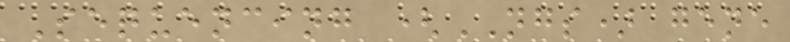Sequencing (NGS) gene
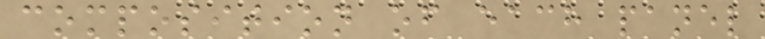composition of each panel
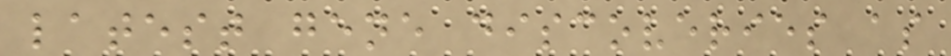latest gene discoveries as
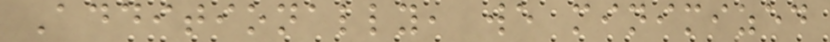Additionally, we minimized
